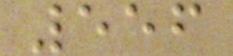556
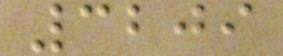3209
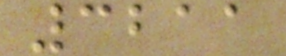3211
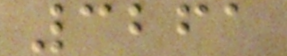3261
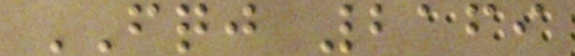FQJ 2169
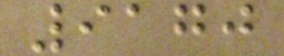9170
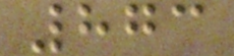873
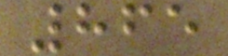865
